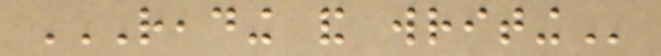READING AND WRITING
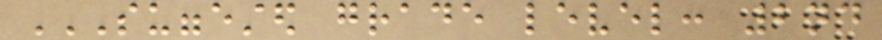SUGGESTED GRADE LEVEL: 2ND
